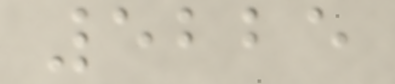5225
